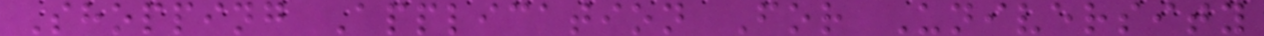Shopping Application For University
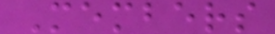Members
